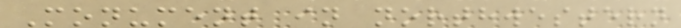Monument in northwestern
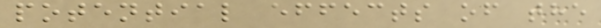potential effects of the
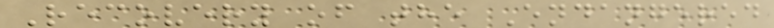Recovery of the Endangered
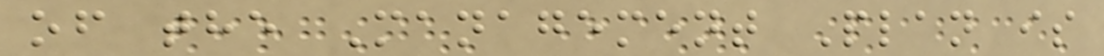of the Management Plan is
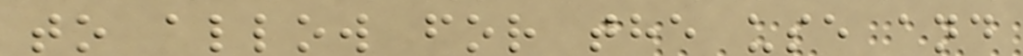to allow for the use and
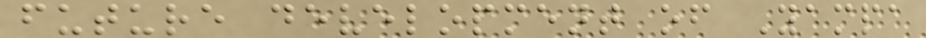future development of Yampa
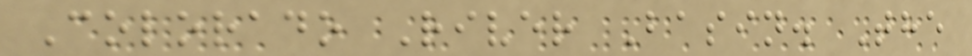Colorado River Basin. The
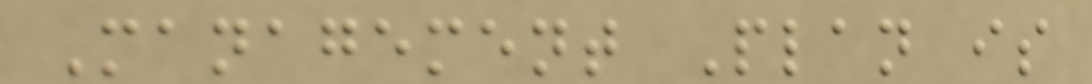Management Plan is
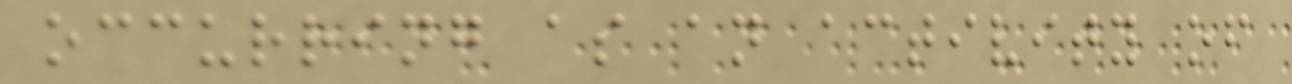occurring as an activity of
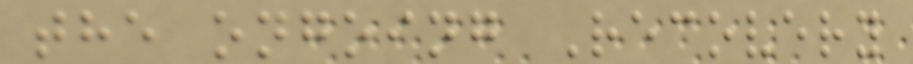the ongoing Recovery
